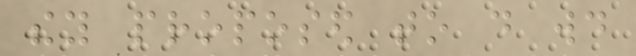they proposed to do would
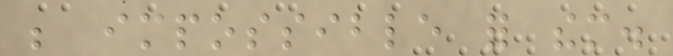be impossible for them.
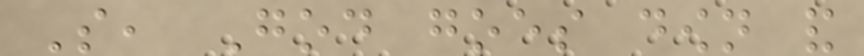So, God goes down and
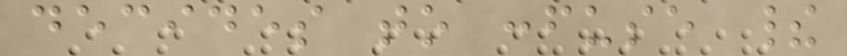decides to confuse their
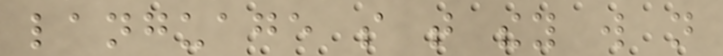language so that they will not
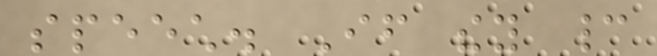speech. If they cannot
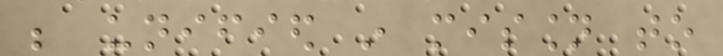be unified in mission to
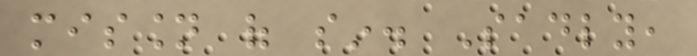mission of sin. Sadly,
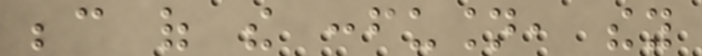because of the confusion, they
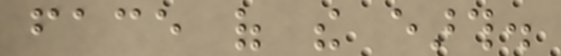face of the earth.
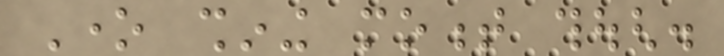One shining moment though.
